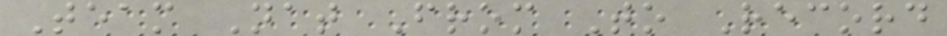Team Nat From To Record
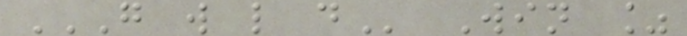G W L D Win %
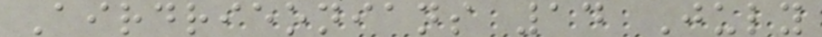Airdrieonians 14 July
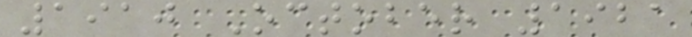1910 October 1921
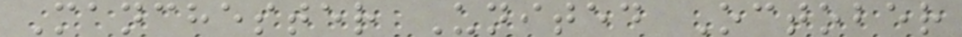Manchester United October
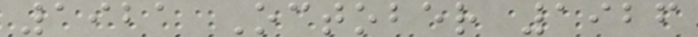1921 October 1926
